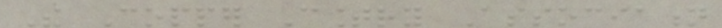The Copper Country Association
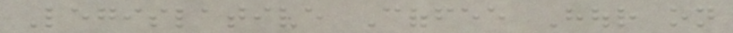Legislative Coffee Hour on
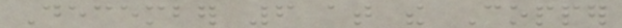December 6 at the Copper
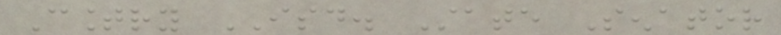Country ISD. State Senator
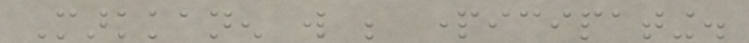Markkanen will be participating.
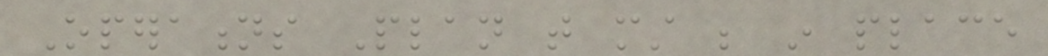Operations Plan that must be in place
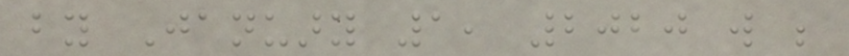by January 1, 2020 will be
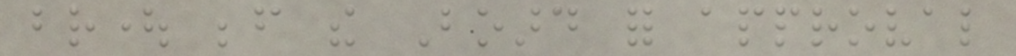brought before the Board for approval
